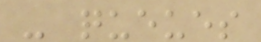- queues
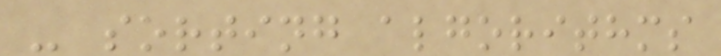- sorting algorithms
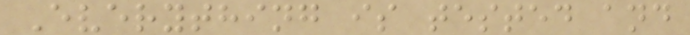Everything is tested and
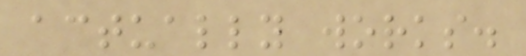actually works.
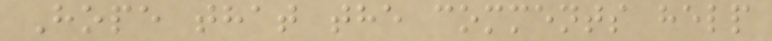Hope that the comments help
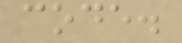code.
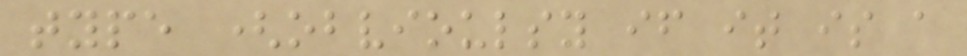type (obvioulsy if it is a
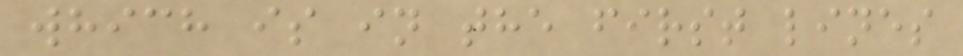which is in the first lines
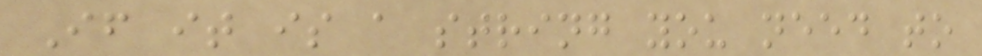If it is a string you need to
